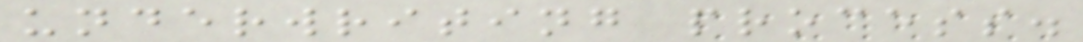underwriting process.
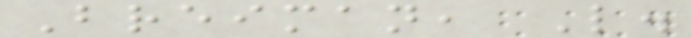Breiman, L.
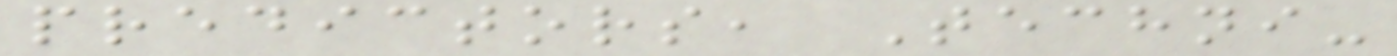predictors, Techni-
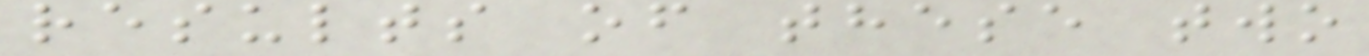results of these two
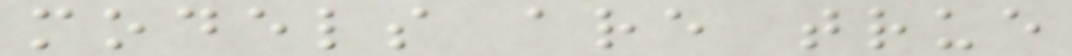models are true
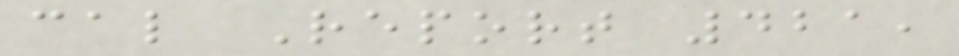cal Report 421,
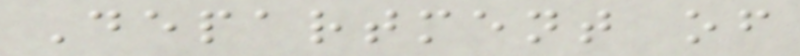Department of
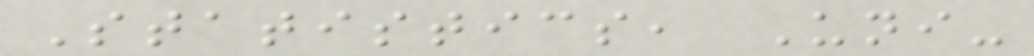Statistics, Uni-
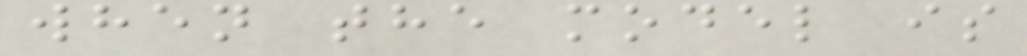when the model is
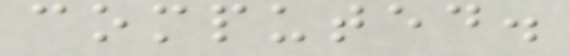computed.
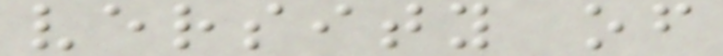versity of
